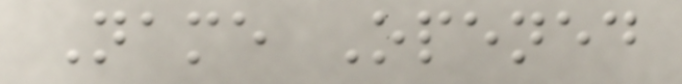Name Opened
